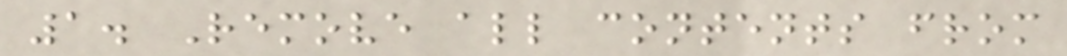1. Remove all contents from
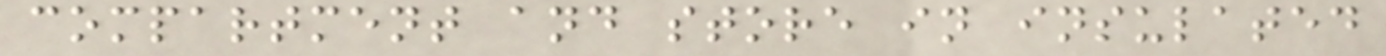compartment and store in insulated
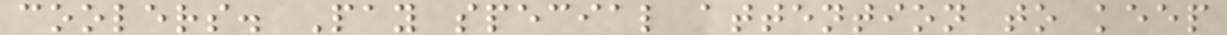coolers. Pay special attention to keep
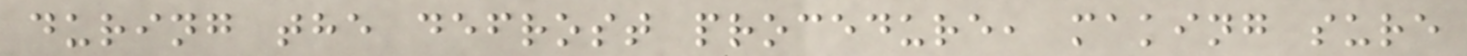during the defrost procedure, making sure
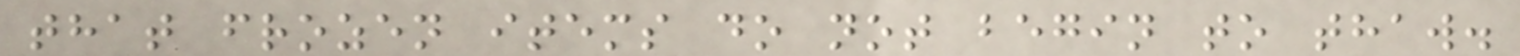that frozen items do not begin to thaw.
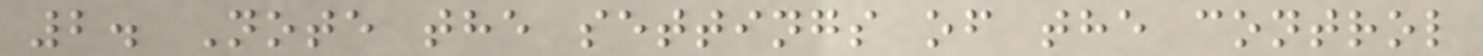2. Note the settings of the control
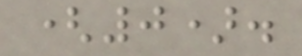(0).
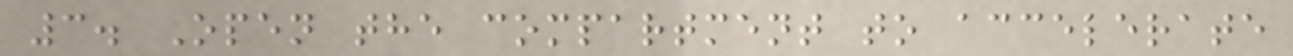3. Open the compartment to accelerate
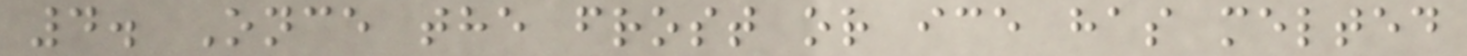4. Once the frost or ice has melted
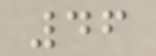46
